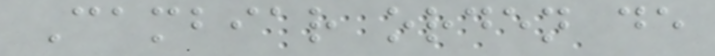Cambiar orden de
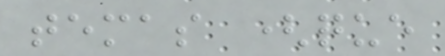temas (que
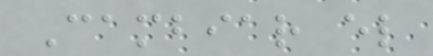Cambiar el
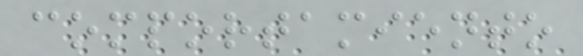comportamiento
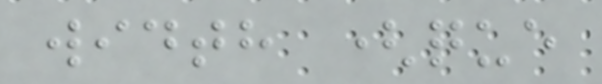width (que
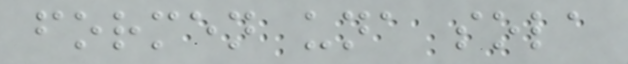formen una sola
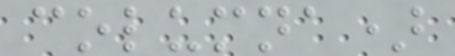columna)
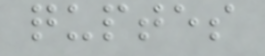quptes
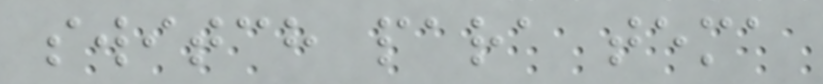switch para tema
